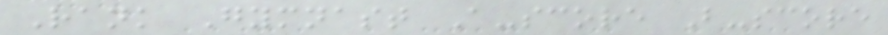Rank Gymnast A-score B-score
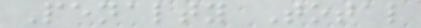Penalty Total
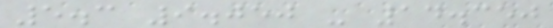5.3 9.050 - 14.350
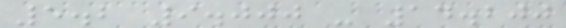5.2 9.000 - 14.200
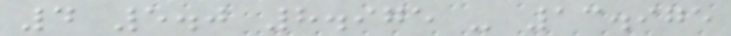4 5.0 8.975 - 13.975
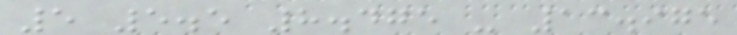5 5.5 8.475 - 13.975
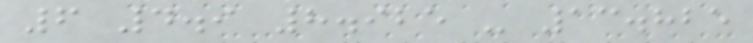6 4.9 8.925 - 13.825
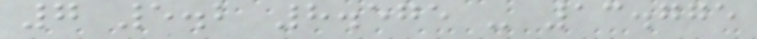7 5.2 8.575 - 13.775
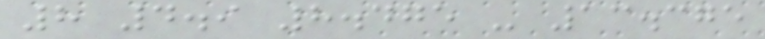8 4.9 8.475 - 13.375
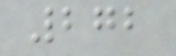272
